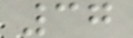37
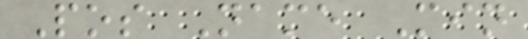Pos Name Min
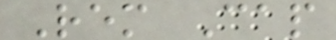Rem Cap
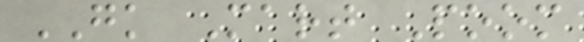GK Mart Poom
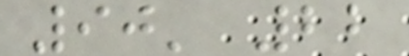90' 22
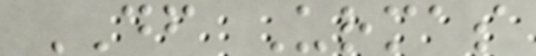DF Urmas
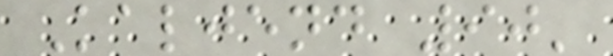Kaljend 90'
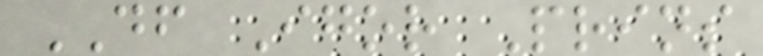DF Igor Prins
